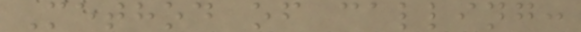Method of calling:
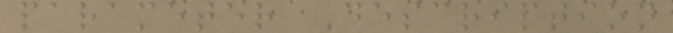parameter Description
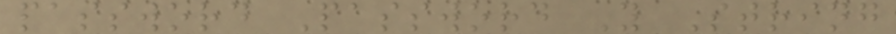password Password Y String
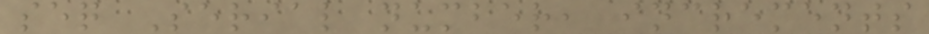seq Serial number, increments
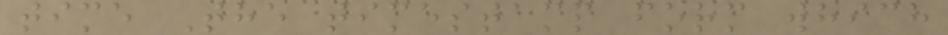time The timestamp form which
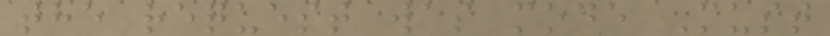the request was mode Must
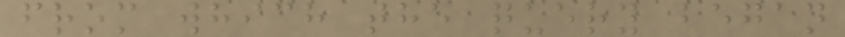from which the query began
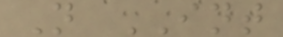N INT
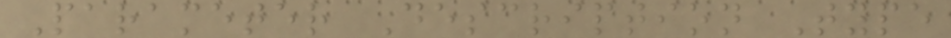Parameter Description Type
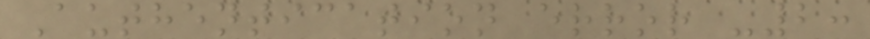Authentication error -2:
